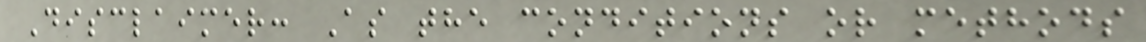Disclaimer: As the conditions or methods
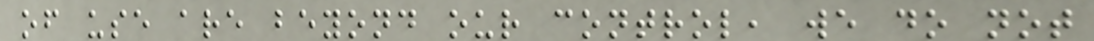of use are beyond our control, we do not
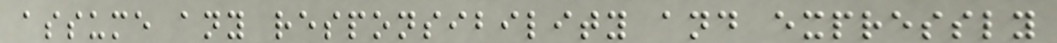assume any responsibility and expressly
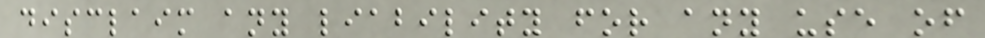disclaim any liability for any use of
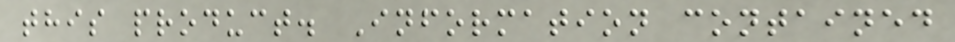this product. Information contained
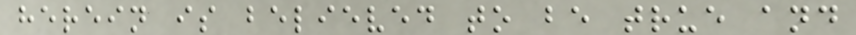herein is believed to be true and
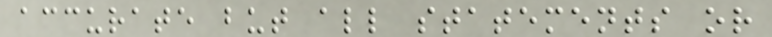accurate but all statements or
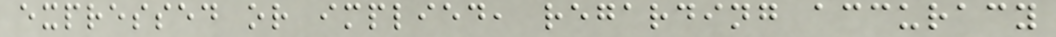expressed or implied, regarding accuracy
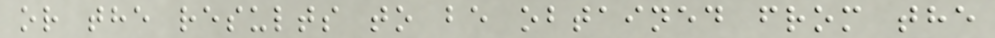or the results to be obtained from the
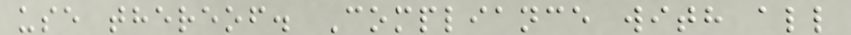use thereof. Compliance with all
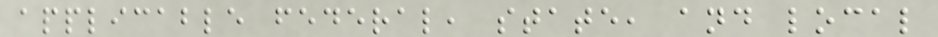applicable federal, state, and local
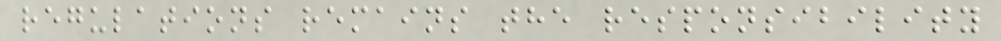regulations remains the responsibility
